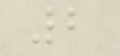2
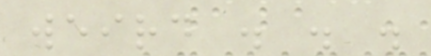weird . . .
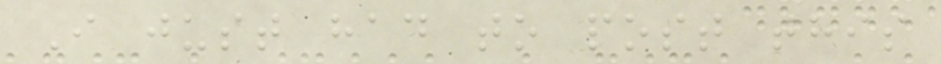I just had to post this
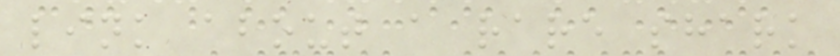link about a rare shark
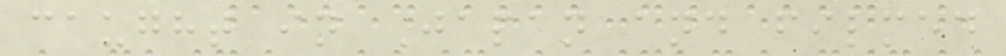caught in Japan and filmed
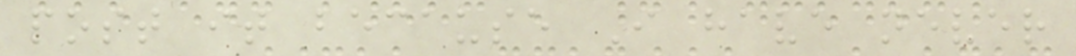post it because I have never
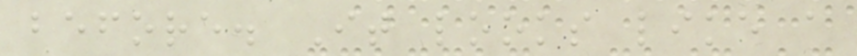before. It looks like a
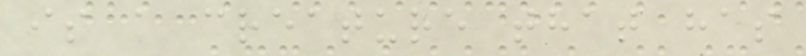is a creature that has
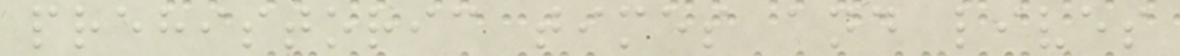prehistoric times and lives
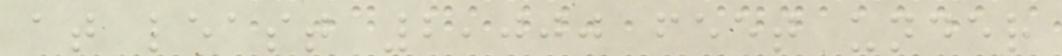at least 2,000 feet under
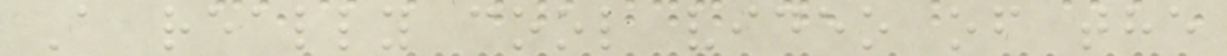A really cool video of the
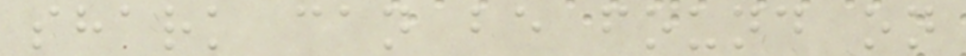shark can be found on
